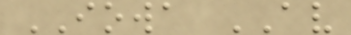IOWA AV
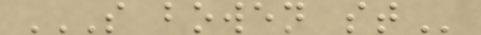S BOWEN ST
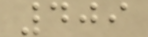409
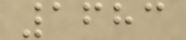1683
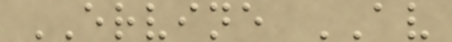ERVINE AV
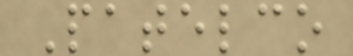Patelco
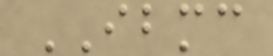IBMC
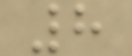8
